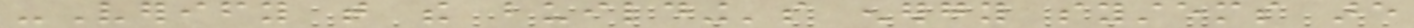-Verify that the building's energy systems are
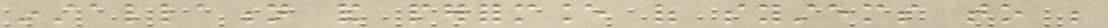installation and performance of systems to be
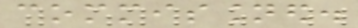commissioned.
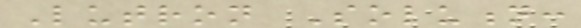Lutron Solution:
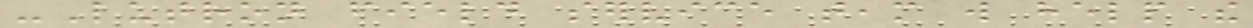-Lutron field service team will help the
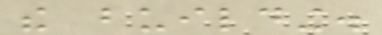the building.
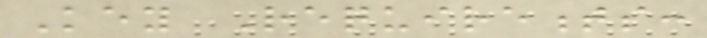Key Requirements:
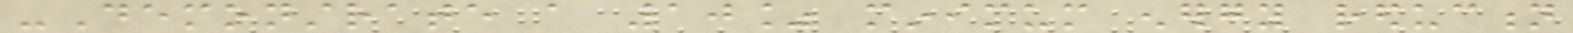-Demonstrate a 10% minimum energy reduction
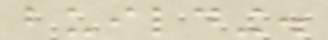building.
